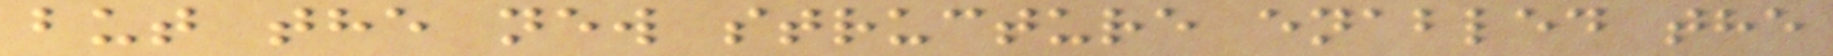but the new structure enabled the
